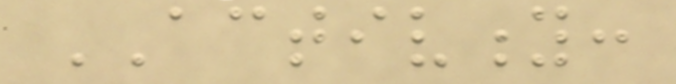ACTIVITY:
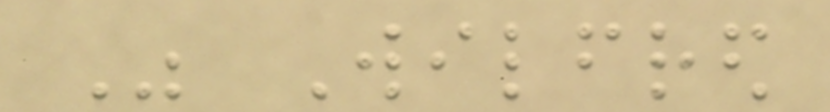Was Wilfred
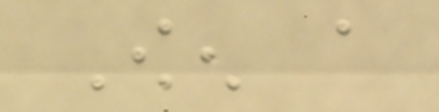Owen a
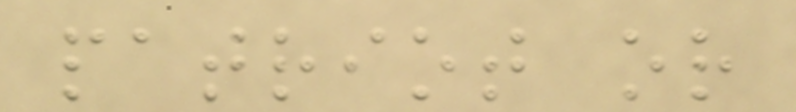patriot or
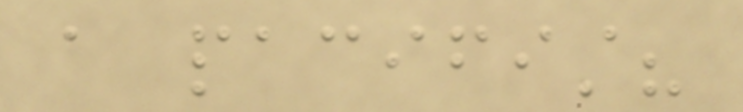a pacifist?
